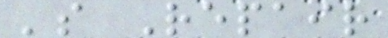's Repair
